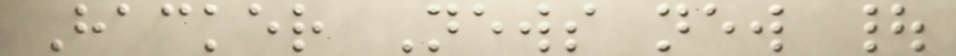Hacker News new |
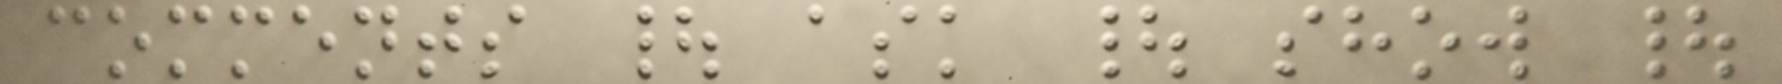comments | ask | show |
